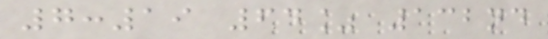7:19 64% 132nd
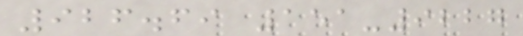926.69 151-9227
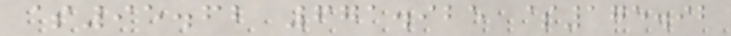$95.62 671.925 $175.92
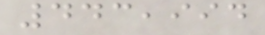443,994
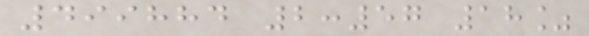499884 2:57 18%
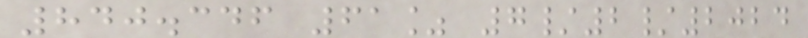840.346 61% 7/2/2024
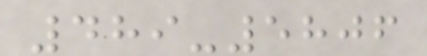489-5806
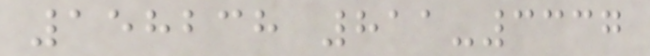158238 811-3337
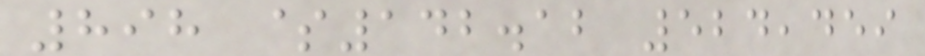898 $142.12 524,459
